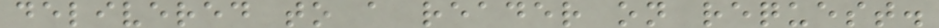delivered to a reader on request.
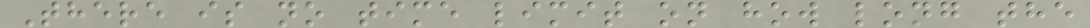There is no time limit on how long the
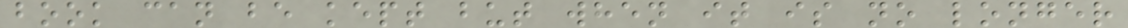book can be kept but when it is no longer
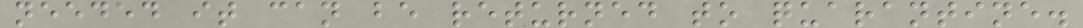needed it can be returned to quarantine.
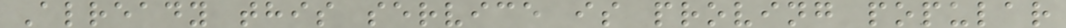Already this service is proving popular
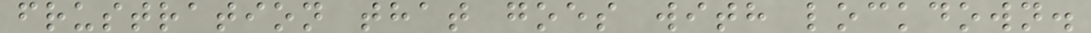frustration that goes with lockdown.
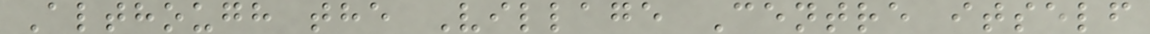Although the Village Centre itself
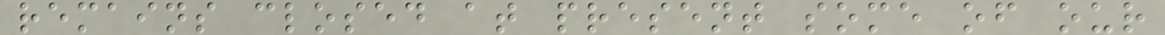remains closed at present some of our
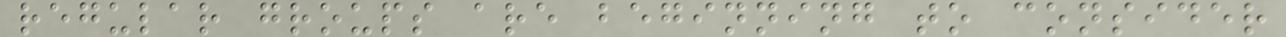regular groups are beginning to consider
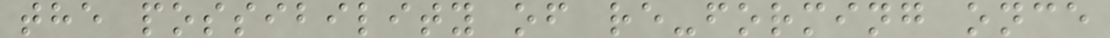the possibility of re-forming once
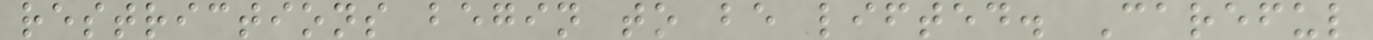restrictions begin to be lifted. Careful
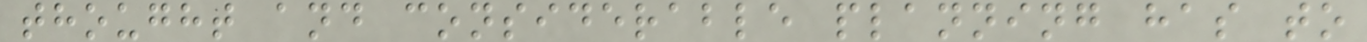thought and considerable planning has to
